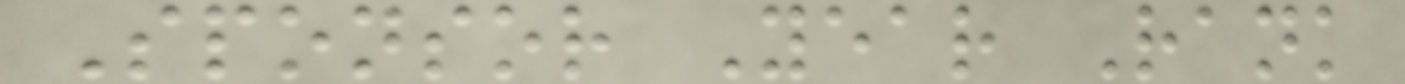Sponsor Year Rank
